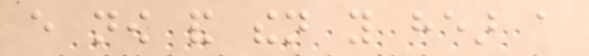every now and then you hear a
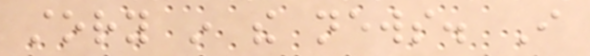story in the news. I
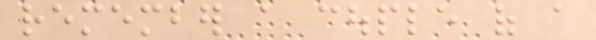remember a couple of a
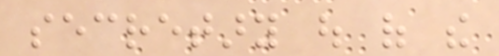secretary out of the
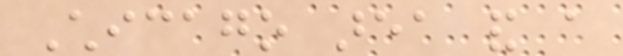Chicago area and a
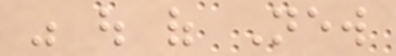was out of New
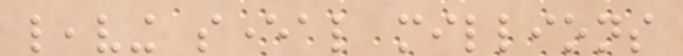leaving several millions
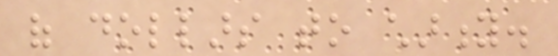of dollars to charity.
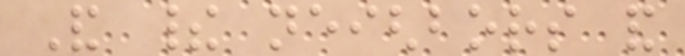And their neighbors and
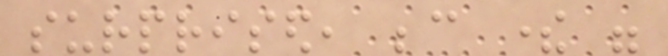surprised, because there were
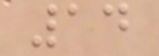14
